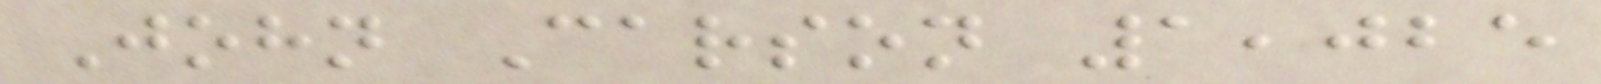John Carson 1,025
